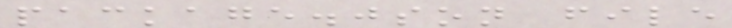package.json file
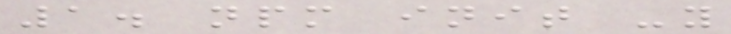1. npm init -y
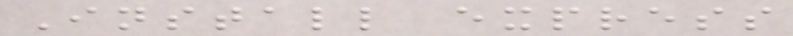Install express
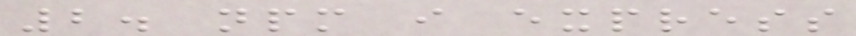2. npm i express
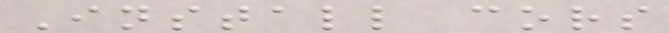Install cors
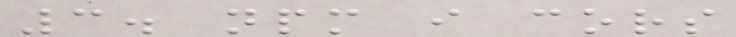3. npm i cors
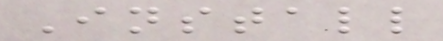Install
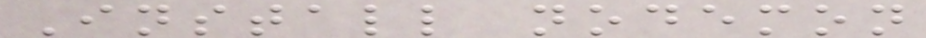Install nodemon
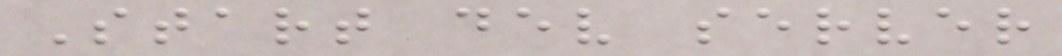Start dev server
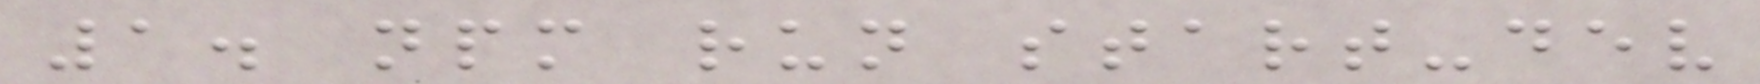1. npm run start-dev
